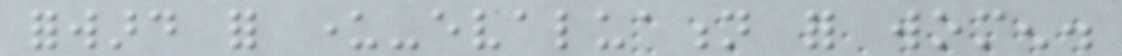forward for under-evaluation for women.
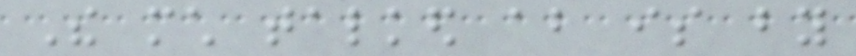The much talked about is by
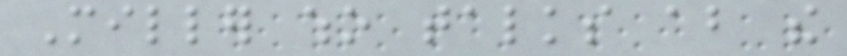Miller who talks about the
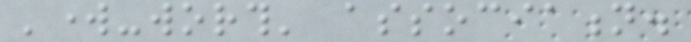'work-worth' association.
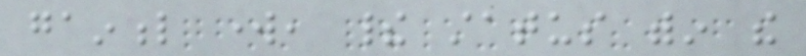gainful work, their status within the
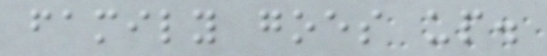family goes up.
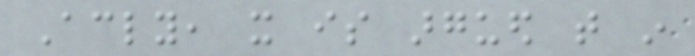Accordingly, it is argued that in
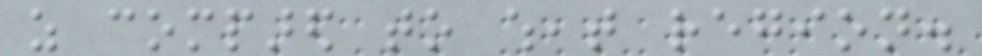as compared to wheat region.
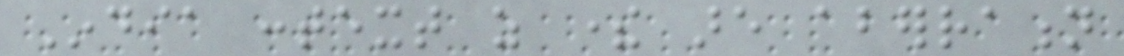India context as there are aberration
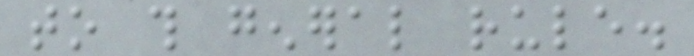to this general rule.
